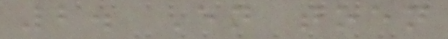2. En toen
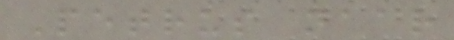Petrus naar
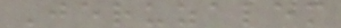Jeruzalem
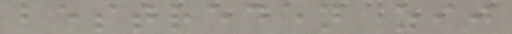bestreden zij
